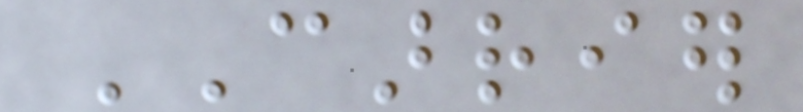CARRIER
